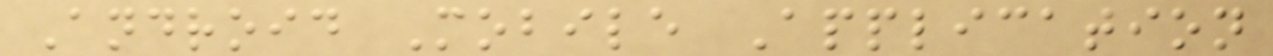Android Mobile Application
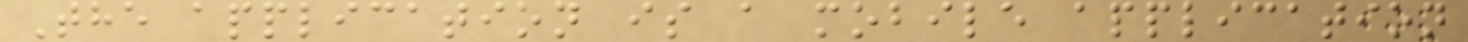The application is a mobile application
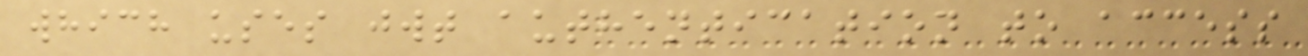which uses jwt authentication to access
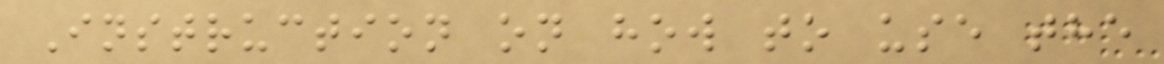Instruction on how to use the
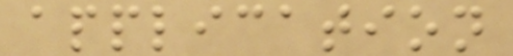application
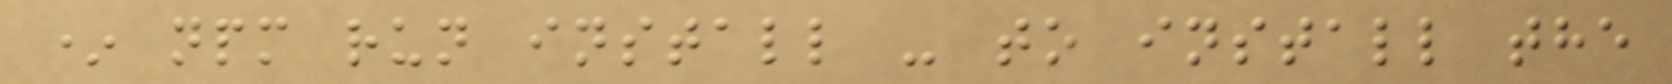* npm run install - to install the
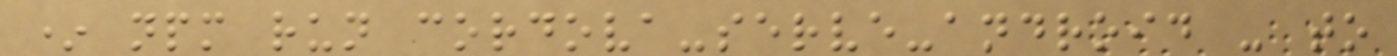* npm run cordova-serve-android - to
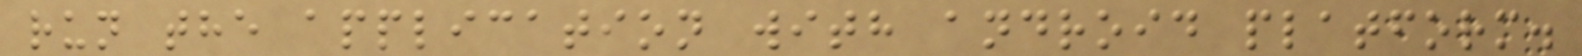run the application with android platform.
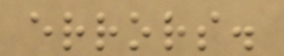errors.
